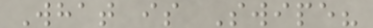What is Swipe?
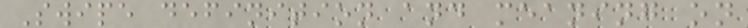Swipe definition and meaning on
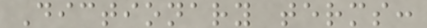Dictionary terms:
